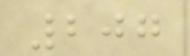207
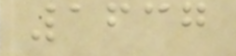1637
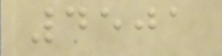4501
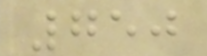750
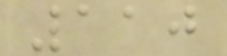110
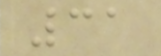31
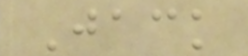Jack
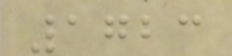1723
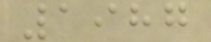1987
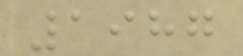1987
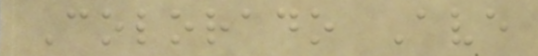Colorado Ave
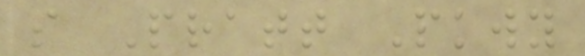s Pratt Pkwy
